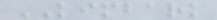KIMBARK
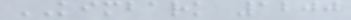KIMBARK 1200
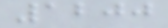1200
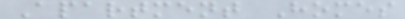Apartment Homes
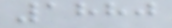1880
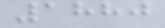1880
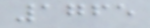1765
